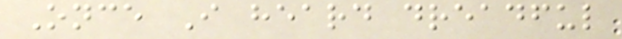Once I heard dreadful
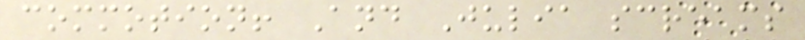commotion! And Julia screams
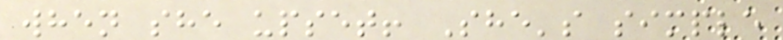when she upset! She's simple
